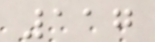117
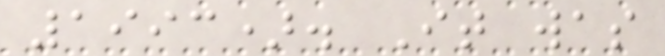1993). It was
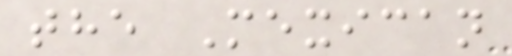the Mexican
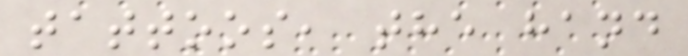tattoos, the hand
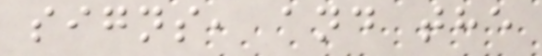signs, and the
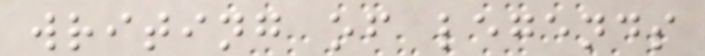writing of legends
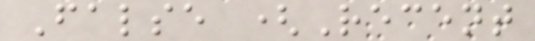False (Recent
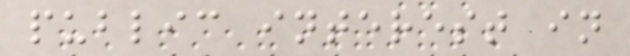public interest in
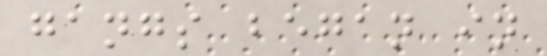gangs began in
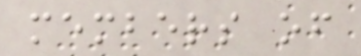members of
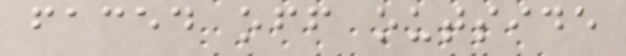faced off outside
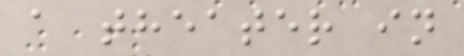a theater in
